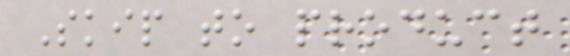Skip to product
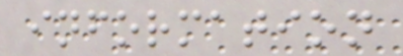information
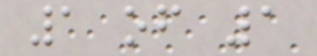1 of 1
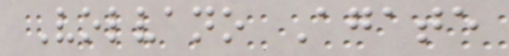Volvano Agate
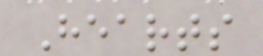Hearts
